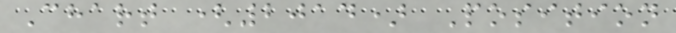Chart (2014) Position
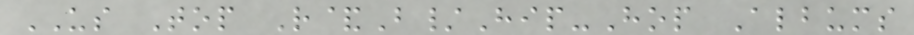US Top R&B/Hip-Hop Albums
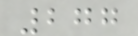277
